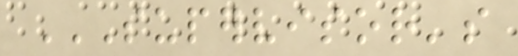SUPERVISOR'S
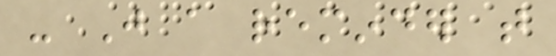- Just a reminder that
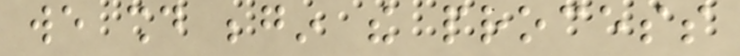we should begin the process
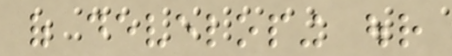of developing our
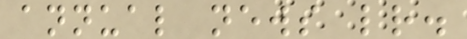annual news letter.
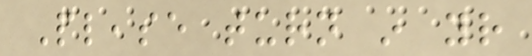Please turn in your
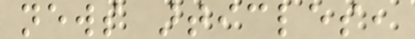news articles,
